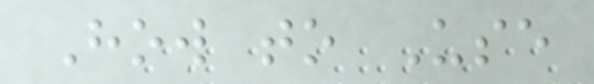How to Use
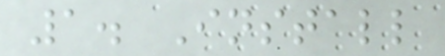1. Install
